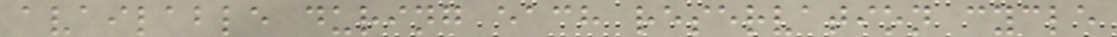available during each reservation cycle
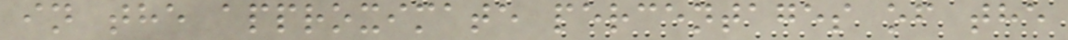in the approximate percentages of the
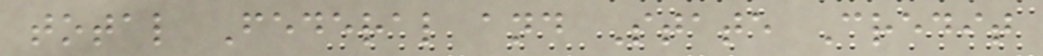total Federal and State Credit
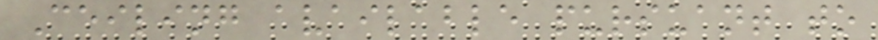Ceiling available pursuant to
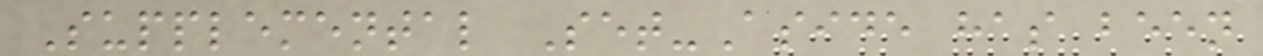Supplemental Set-Aside has been
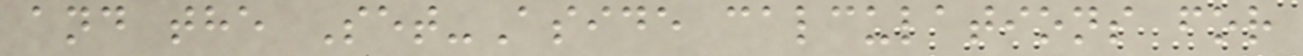and the Set-Aside calculations for
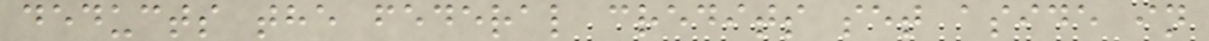deducts the federal credits set aside in
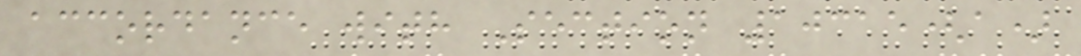accordance with Section 10315(a)
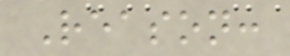Reason:
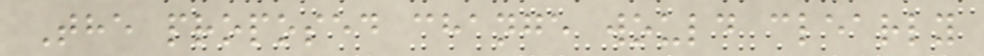The proposed change would clearly
